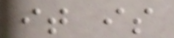it is
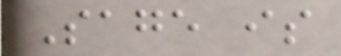Sage is
